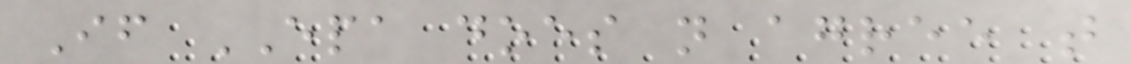If EPA does not agree that
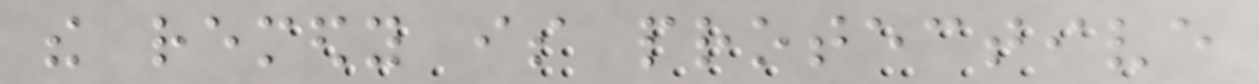the remedy is protective
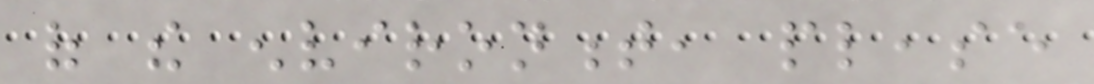of the environment, please
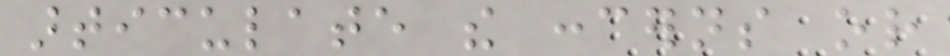articulate the concerns or
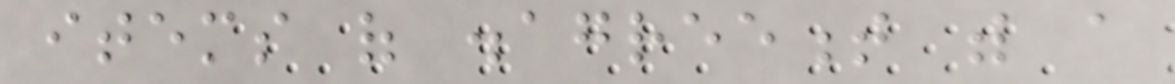items of disagreement with a
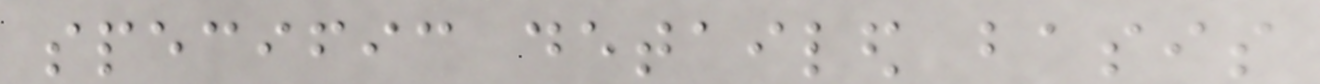specific detailed basis
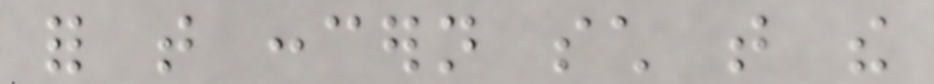for that concern such that the
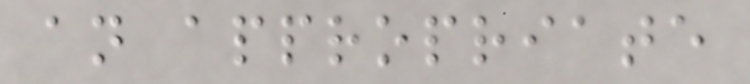an appropriate
